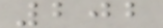202
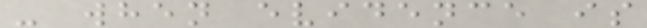- when evidence is
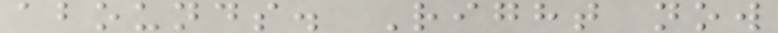abounds. Right now
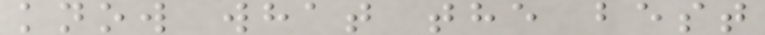know what the best
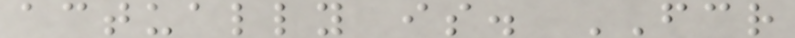actually is. FCR
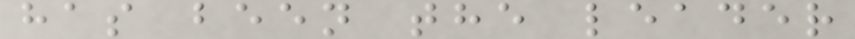has been the leader
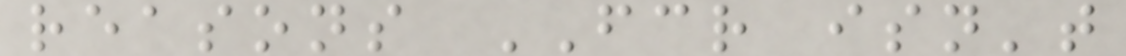reasons FCR isn't
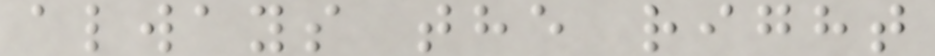always the right
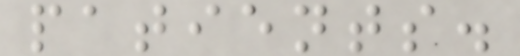patients.
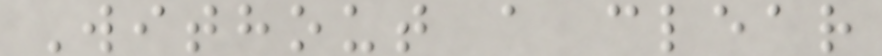Without a clear
